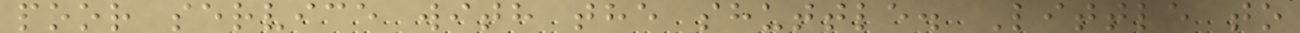poor service with the shuttle. Little to
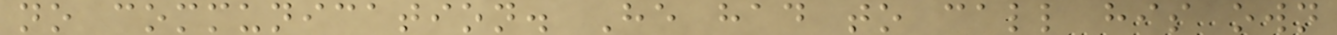no communication. He had to call his own
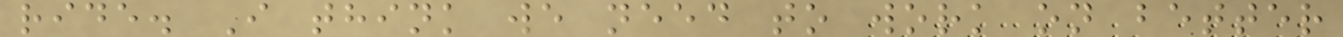ride. I think we need to work on better
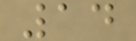14
